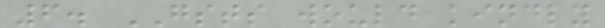6. GSTS would kindly
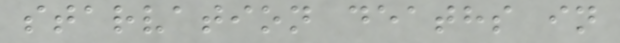starvation deaths in
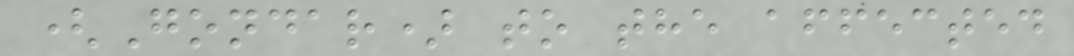(Gondar) to the affected
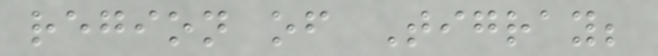region of Tigray;
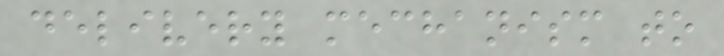delivery mechanism to
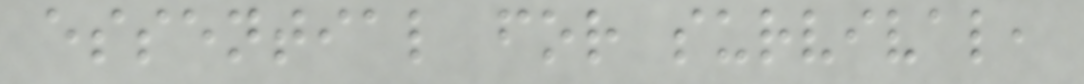essential for survival,
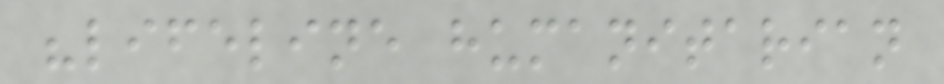"lifeline humanitarian
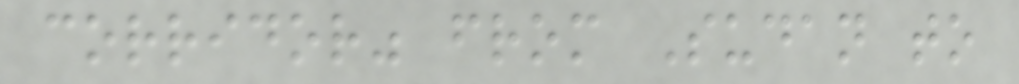corridor" from Sudan to
